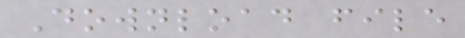Download file
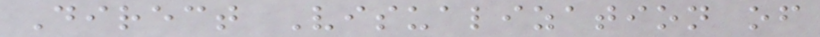Direct Visualization of
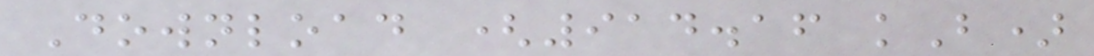Download (914.16 kB)
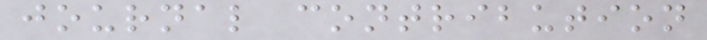journal contribution
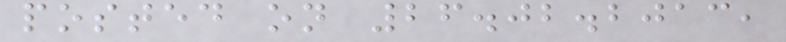posted on 26.02.2013,
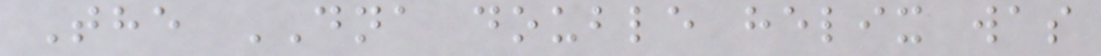The DNA double helix was
